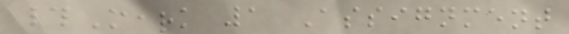#Mark 1 Assignment
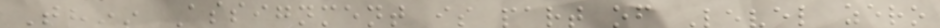This Assignment is part of Level zero
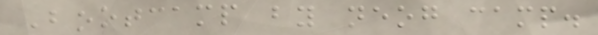Bootcamp by neog camp.
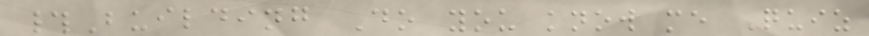#Building Do you know me Quiz
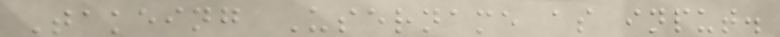Takeing Username as input.
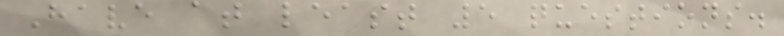Have at least 5 questions.
